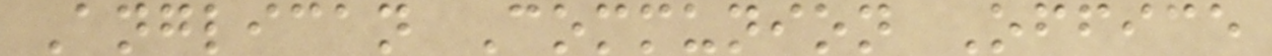Anglican Communion Office
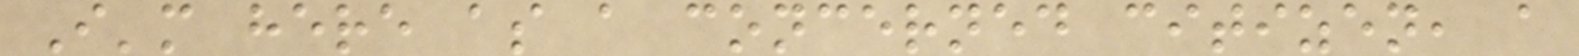I'm here as a concerned citizen, a
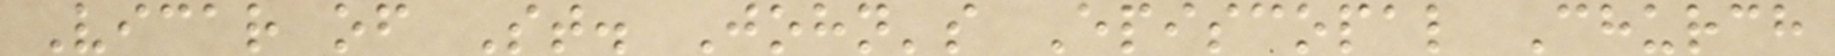Vicar of St. John's Episcopal Church
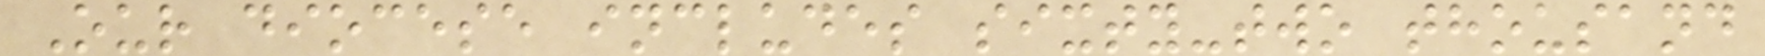Our diocese includes sixty-two thousand
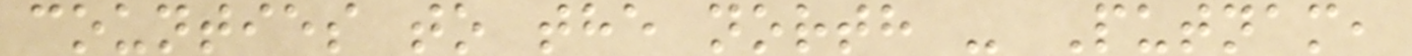counties to the north - Putnam,
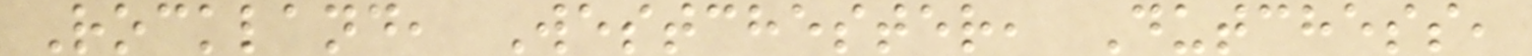Rockland, Westchester, Dutchess,
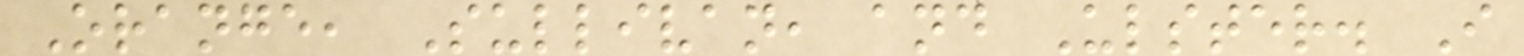Orange, Sullivan, and Ulster. I
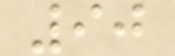90
